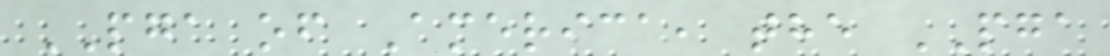PGA of America, the PGA
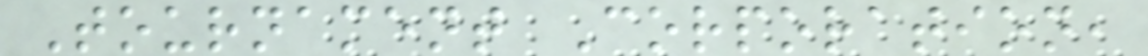Tournament Corporation,
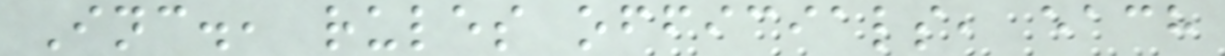Inc., rules officials, each
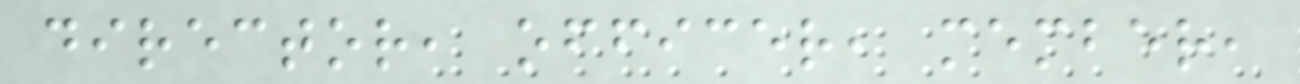director, officer, member,
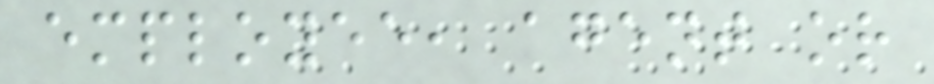employee, agent or
